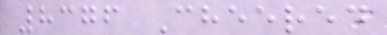8376 Cheered
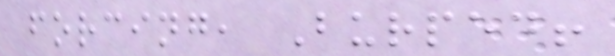forcing, Burped!
